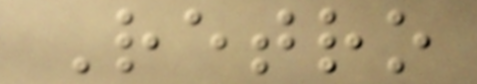Retro
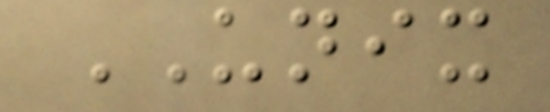UNIX
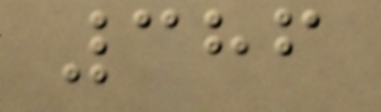386
